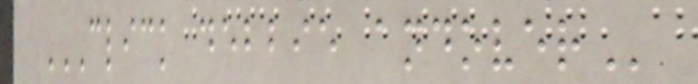CLICK DEBBIE ANDOVER
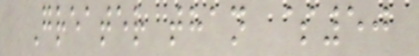Greater than $50
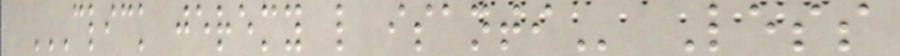CLICK JEREMY L ISANTI Less
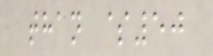than $50
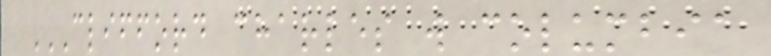CLIFFORD CHARLES W COLUMBIA
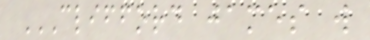CLIFFORD JAMES W
